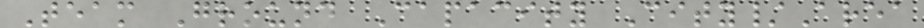Team Ground Capacity City/Area
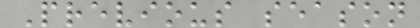Previous season
